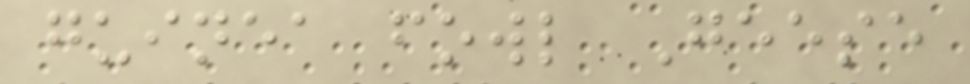guinea fowl Geese
